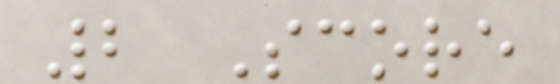2 Score
